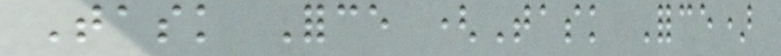Task Force (Task Force)
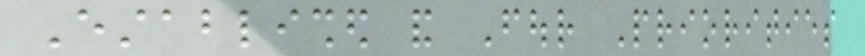Established and Four Priorities
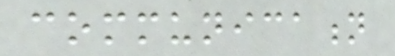communication
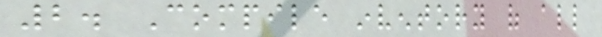2. Compile inventory of all
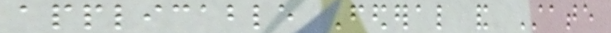applicable Federal and State
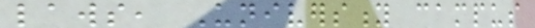laws, University campus
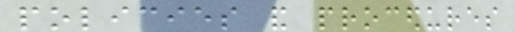policies and procedures
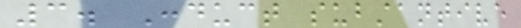3. Conduct substantive
